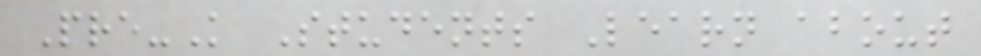Pre-K Students Learn about
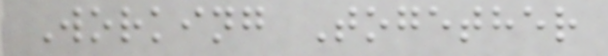Working Together
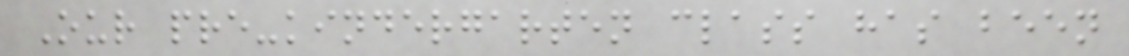Our pre-kindergarten class has been
